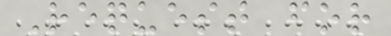Request for
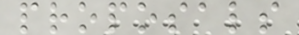proposals
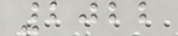2022
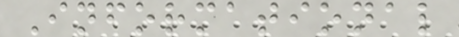Informational
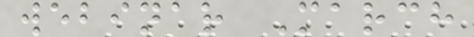webinar March
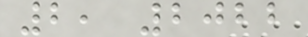2, 2022
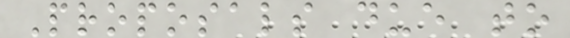Proposals due to
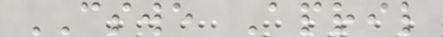CSWE April
